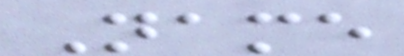Name
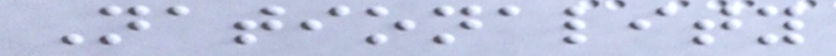Nationality
